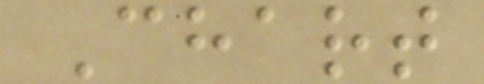Chart
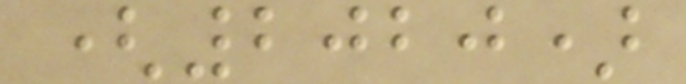(2020)
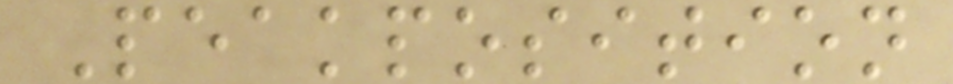Peakposition
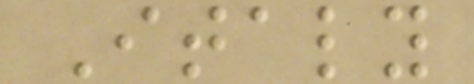Italy
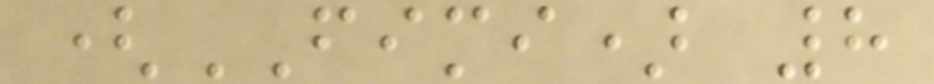(FIMI) 8
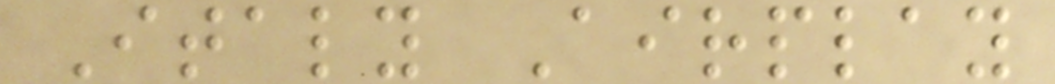Italy Airplay
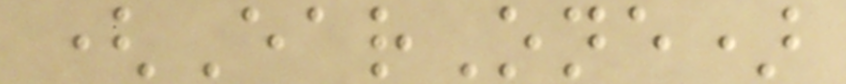(EarOne)
